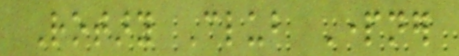Rotary Club Partner
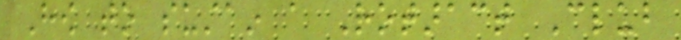How to sustain a Rotaract Club
